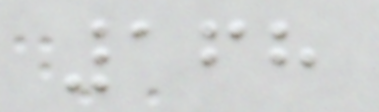168
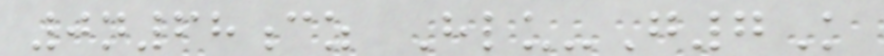0n68cz Hlu-G7K
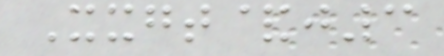Xxgt&j3
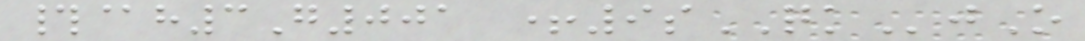#@h3G001 +9sQKjO
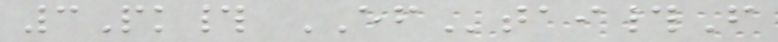3Pk# EFtai#F
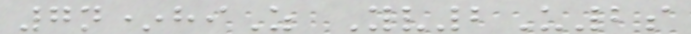7n*hiZ Yv2U2s
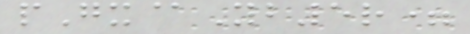pGx@Yb5r=
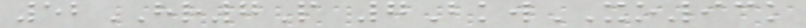52HR7P 7BkwXO93k
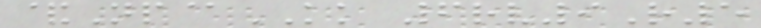&Np@KK 6rv9R5
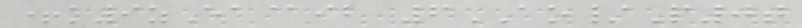+k9zEa@ib 6AO/P0t
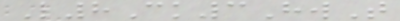L8Ck3HwT
